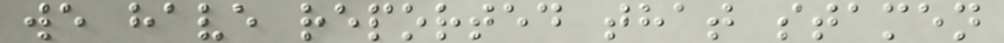we have reported that stamen
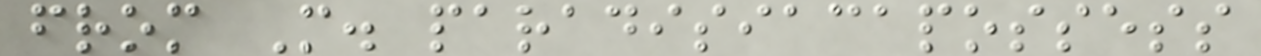from M. paradisiacapossess
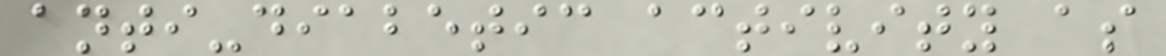anti-diabetic activity as
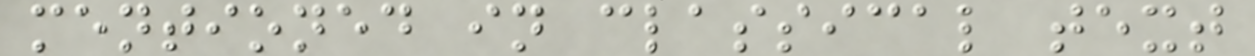mentioned in classical text
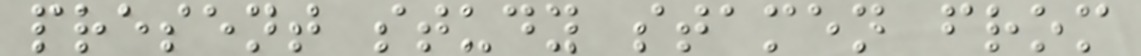present study stamen from
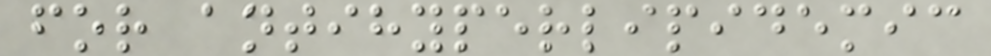for antihyperlipidemic
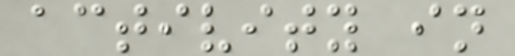activity in
